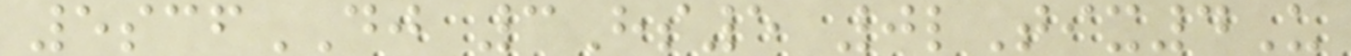5scfDJ 3Hs5 0lTix4U
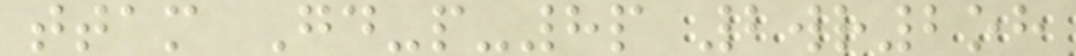ttam Gd-p-8p 2wr2oh
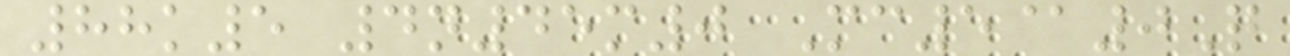88k5 4n45m0 Mc5@0Q
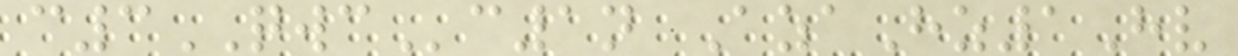c3QWCc1n AzaHz1Hv
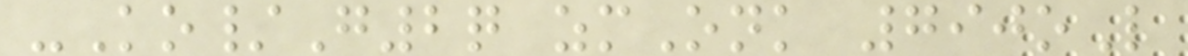-Ko/G2q zmOnk 790oL
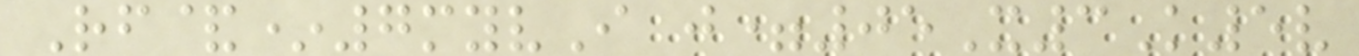Rf&*7myvI j=05X3K5v
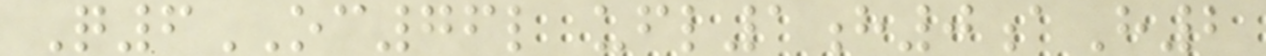Q6OC76l ufl1h0aH2
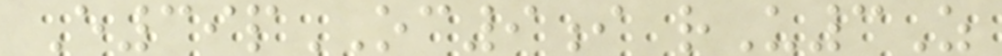E39pOC9i rU3Z
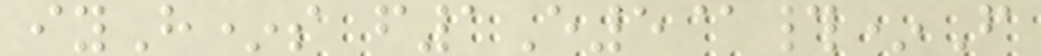iyH*s f1E5@#*F
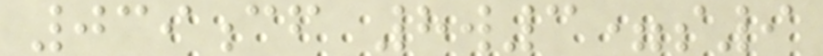039cf 8w3=s9
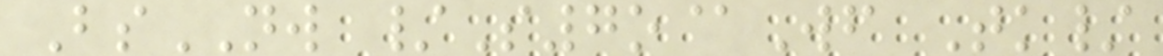BsNW /S7o@Wf Tk/
